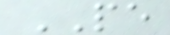PE
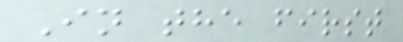In the first
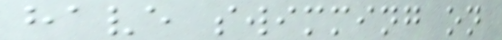have swimming on
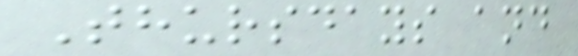Thursdays and
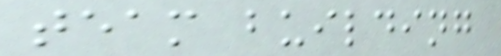team building
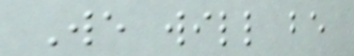We will be
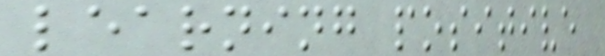learning positive
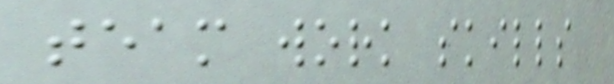team work skills
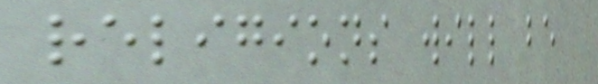religions will be
